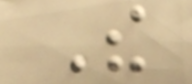The
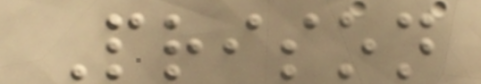Prison
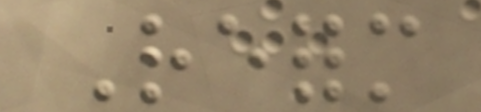Reform
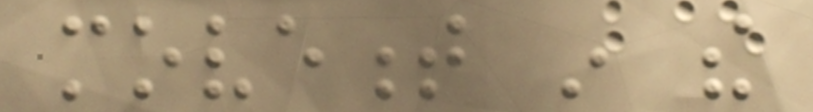movement in the
